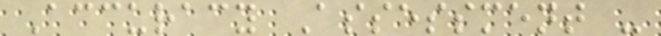Accuracy Assessment -
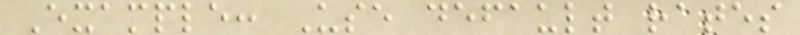Example: Use default rates
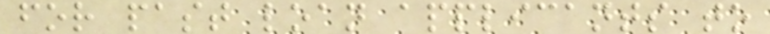for past loan applicants to
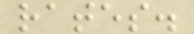rates.
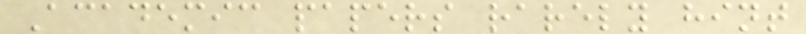Academic papers rarely hint
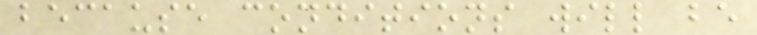because conditions will be
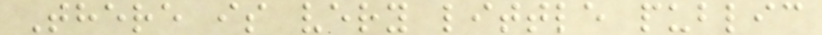There is very little public
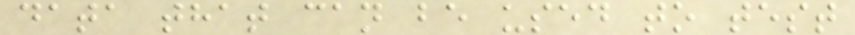data that can be used to test
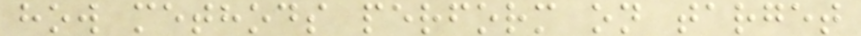how methods perform on target
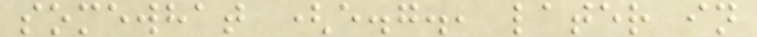somewhat (e.g., later in
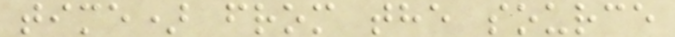time) from the source
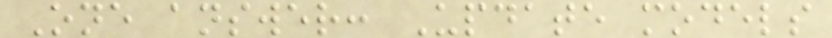One answer: Update models
